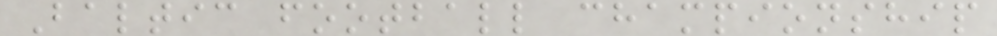Baltic football championship
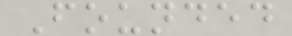Founded
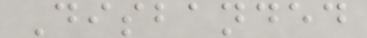Disbanded
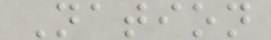Nation
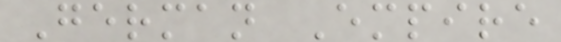German Empire
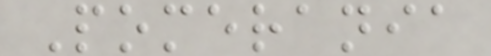Pomerania
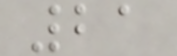21
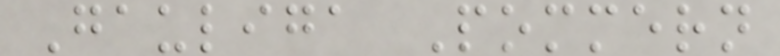Gauliga Pommern
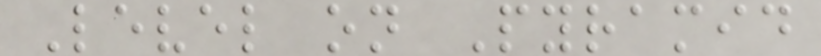Level on Pyramid
